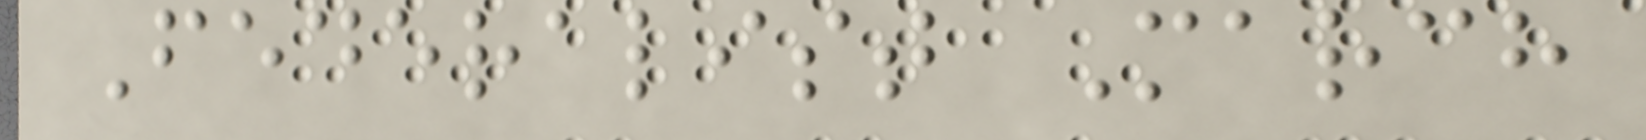Federalist March
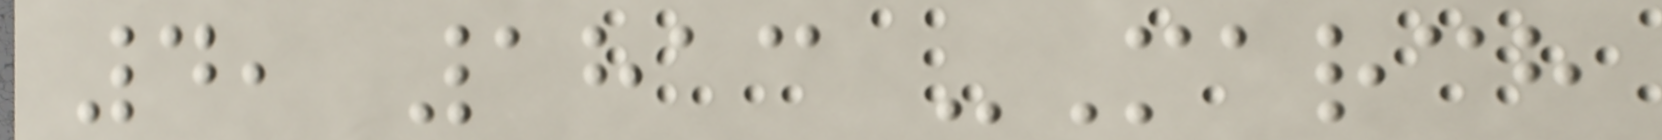4, 1813 -March
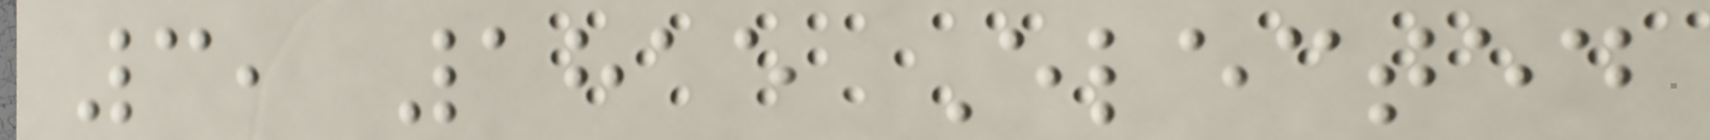3, 1815 Elected
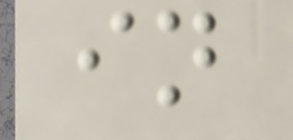in
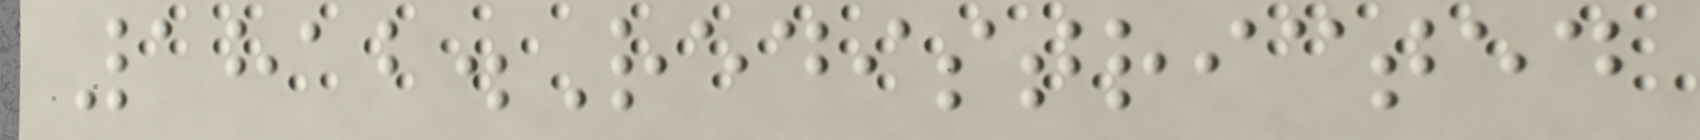1812.Redistricted
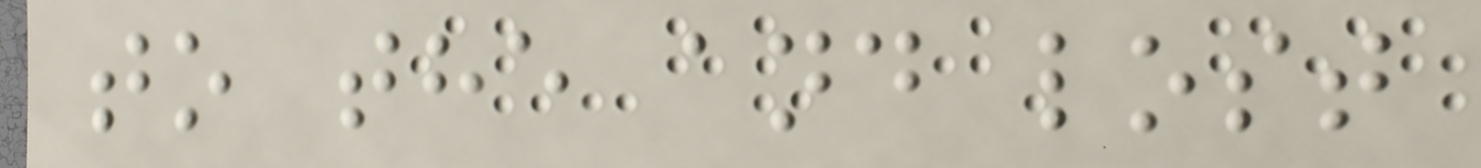to the and lost
